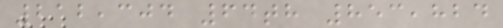212,304 64th 853,824
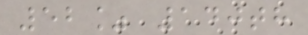52% 140th
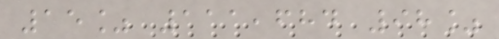15% 111,684 98%
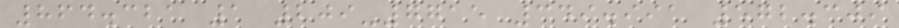864.321 1 209-7715 349.991 572.309
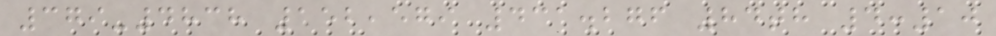379-4838 152,579 431.276 84th 4:10
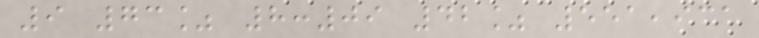9 73% 8:09 42% 551,931
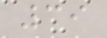39
